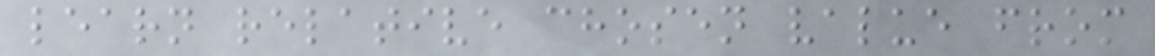learn relative chosen value from
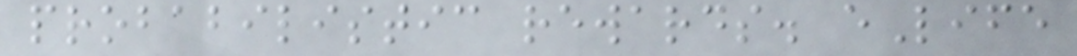probabilistic rewards. eLife
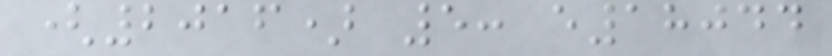(2016) 5: e18044
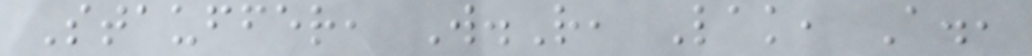Stauffer, W.R, Lak, A.,
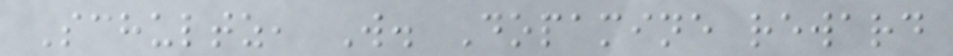Schultz, W. Dopamine reward
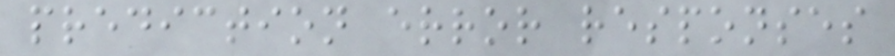prediction error responses
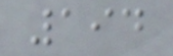194
